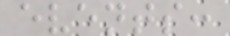events:
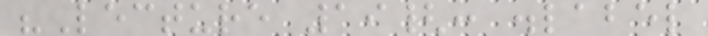"Lecture 19{: .label
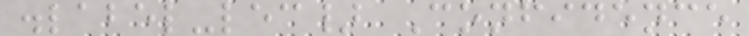.label-lec} Confidence
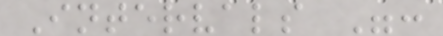Intervals ":
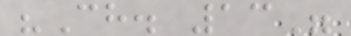"Ch. 13"
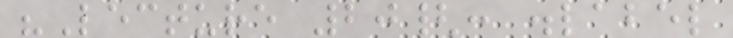"Lecture 20{: .label
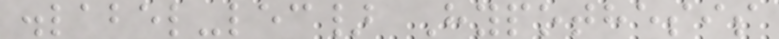.label-lec} Hypothesis
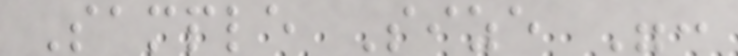Sample Size ":
